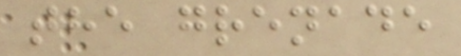the grenade
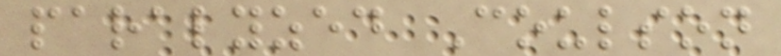paralyzed Coulson
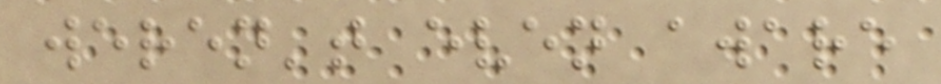weren't even aware
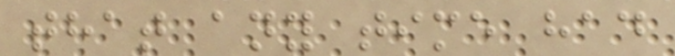that any time had
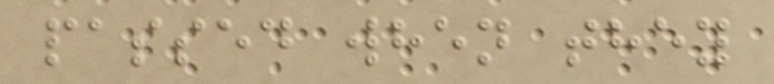passed when they
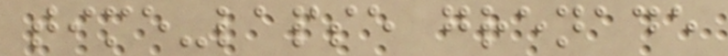time-lapse grenade
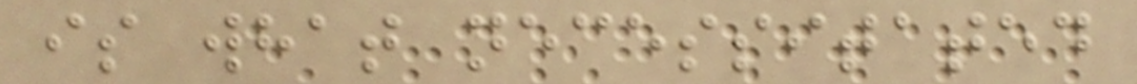is what necessitated
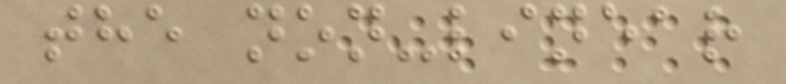the non-linear
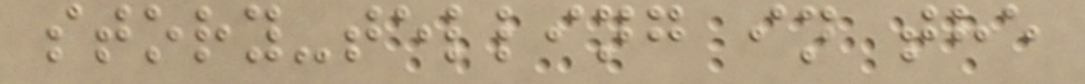story-telling in the
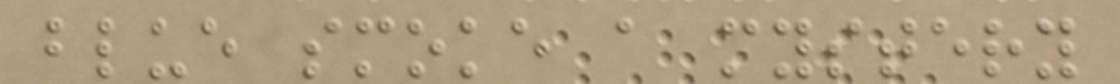blue smoke a mystery
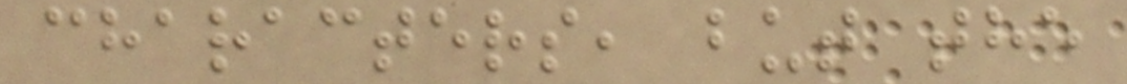characters, but the
